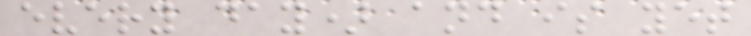every day) and is yet
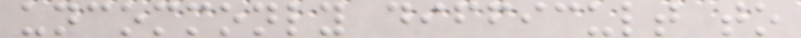uncommonly difficult to
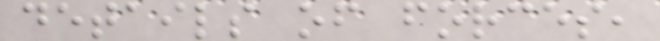details of forces,
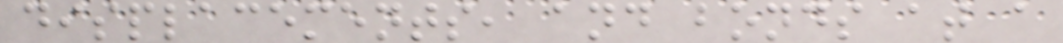displacements, and bonds at a
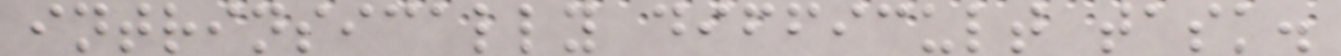intrinsically difficult task.
